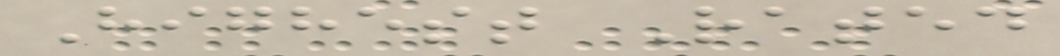Highest Rated
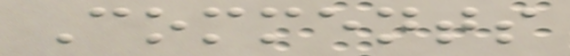Comments
